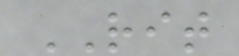RIT
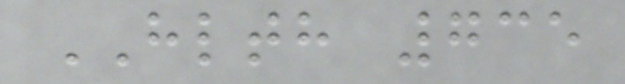HLTH 735
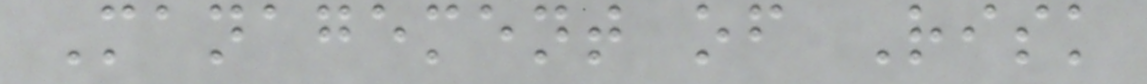Management of Risk
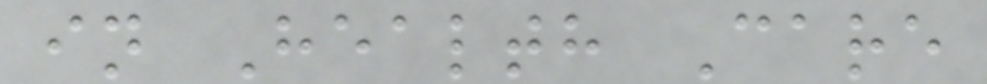in Health Care
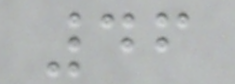46
